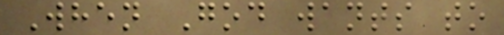When God wants to
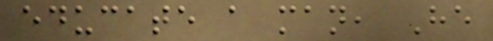educate a man, He
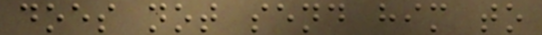does not send him to
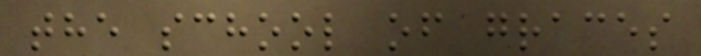the school of graces
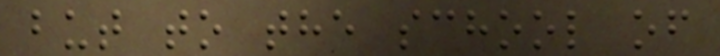but to the school of
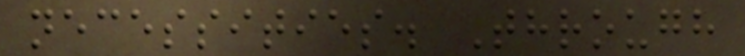necessities. Through
